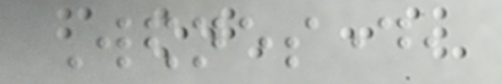Wednesday,
